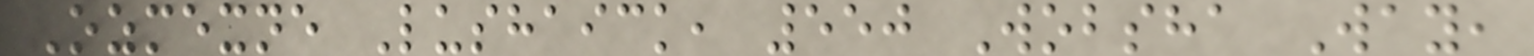Ozmexne Lushaick, 550 Wobsha Way,
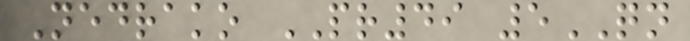Nedrako PR49 5QN
